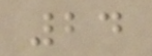24
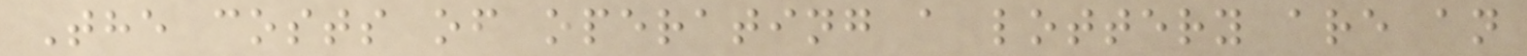The costs of operating a lottery are an
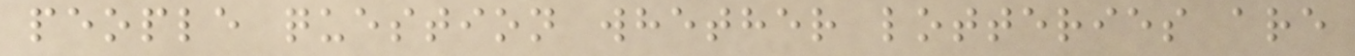people question whether lotteries are
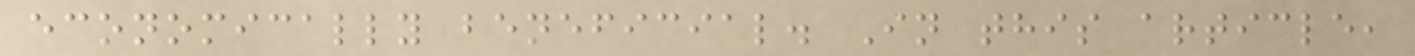economically beneficial. In this article,
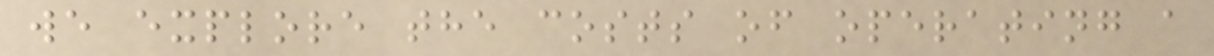we explore the costs of operating a
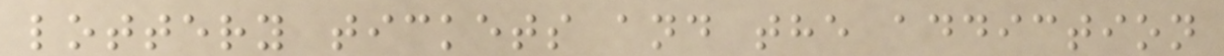lottery tickets and the addiction
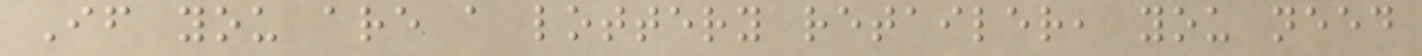If you are a lottery retailer, you need
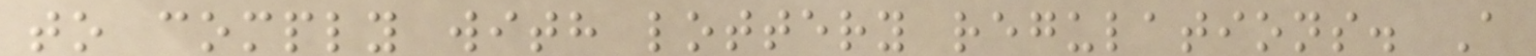to comply with lottery regulations. A
